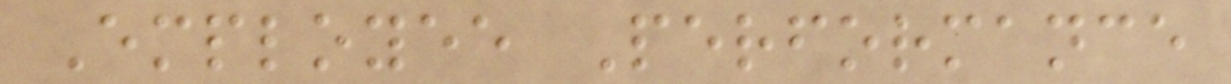Employee Performance
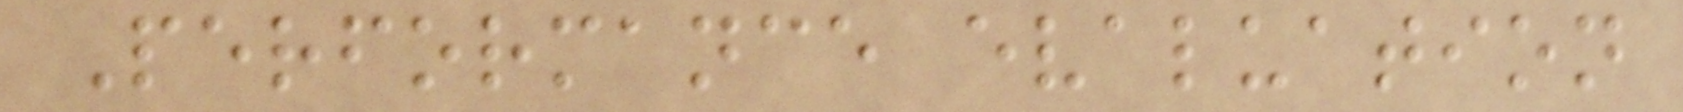Performance evaluation
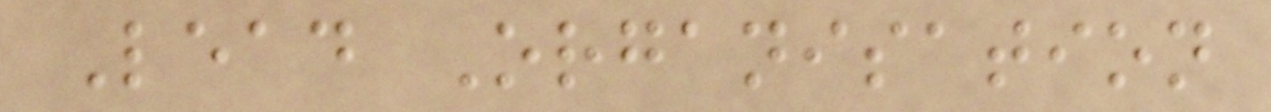Lead Organisation
